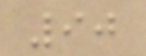90
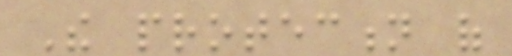The protection of
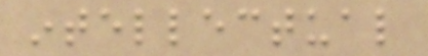intellectual
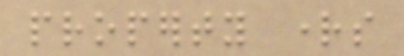property rights
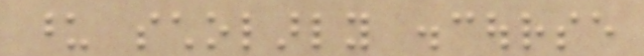upon scholarly discourse
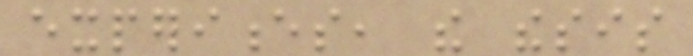experiences, the thesis
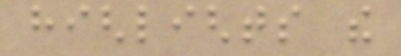highlights the
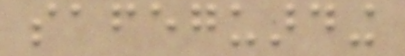safeguarding
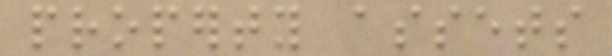property assets
